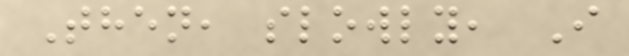Then, slowly, I
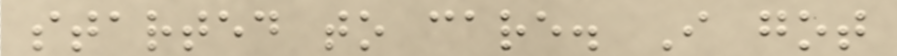started to care. I got
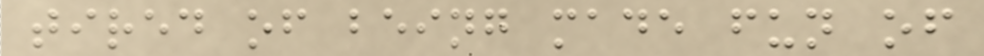tired of being made fun of
